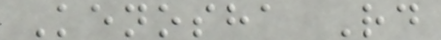Kenosha Rd
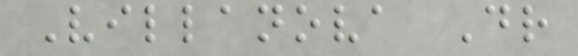Villanova Dr
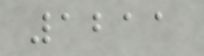1211
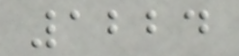1224
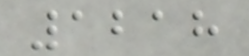1218
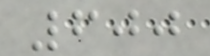600
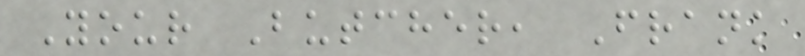Your Butcher, Frank
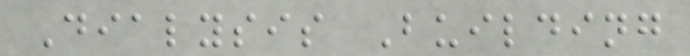Dialysis Building
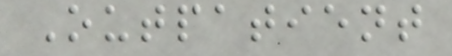Outpatient
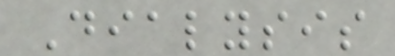Dialysis
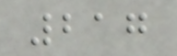217
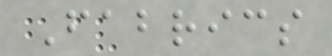Fabrics
